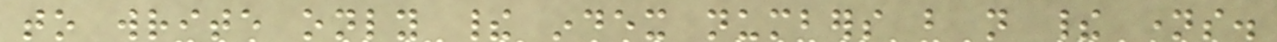to write only their index numbers but not their names.
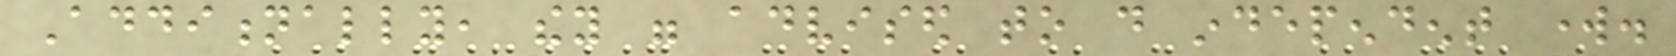Additionally, they were advised to do independent work.
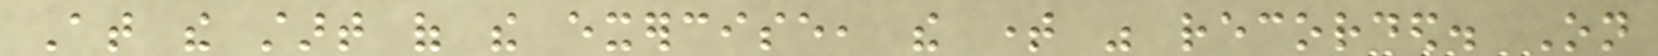At the start of the exercise, the time was recorded. On
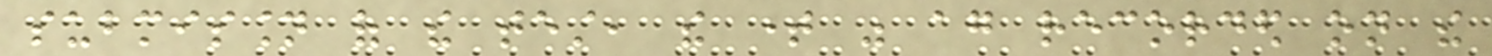submission of the test, the time was again recorded on the
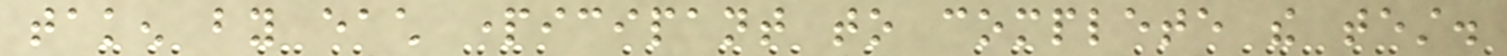taken by each participant to complete the test.
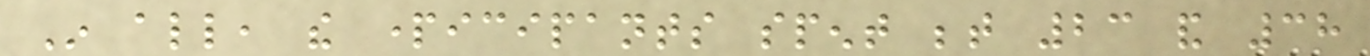In all, the participants spent between 23 and 38
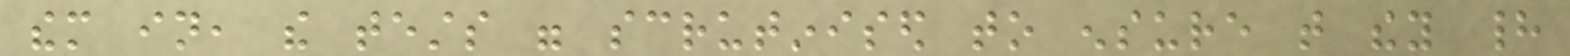them in, the tests were scrutinised to ensure that they had
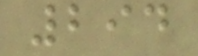294
